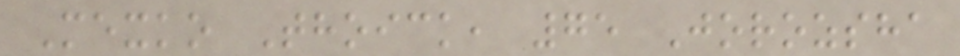Mexko Thoick, 75 Jorozsha
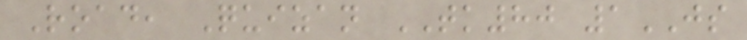Road, Quizan TK80 1JS
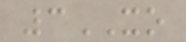3XO
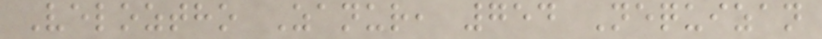Veloztho Zanur, 754 Nequizan
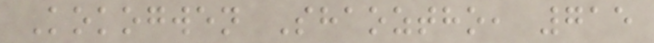Kokogwen Shaoztho, 715
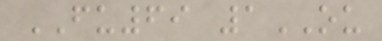FU69 1OU
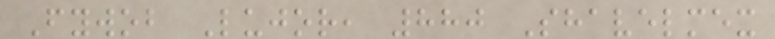Fywob Lujor, 880 Shavelmex
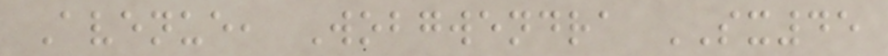Avenue, Wobgwendra SX45
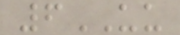6UU
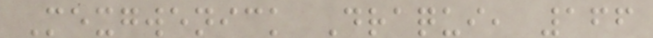Mexgwenick Draqui, 166
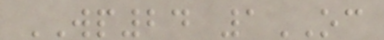WP24 1OC
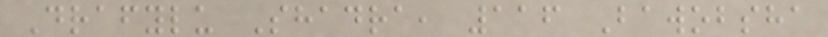Drafylu Shadra, 116 Bawobsha
